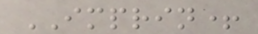IMPRIN+
